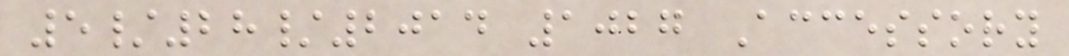5/28/2014 1027 Accessory
